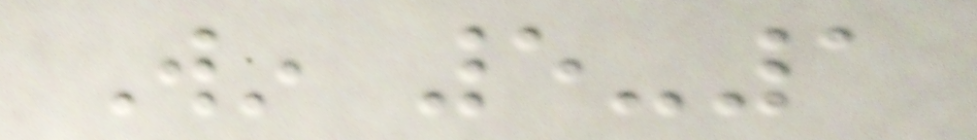Win 5-1
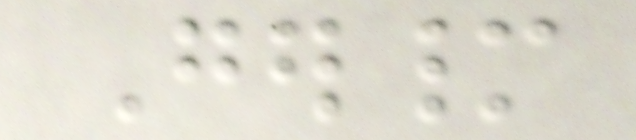Germany
